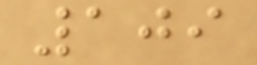109
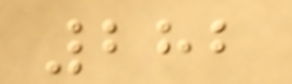282
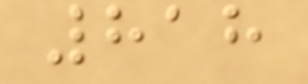818
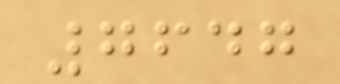7647
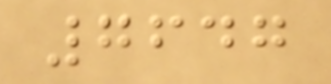7647
